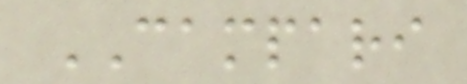CAMPARI
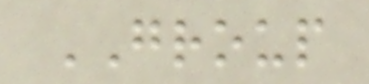GROUP
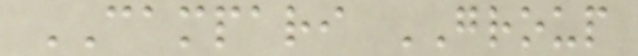CAMPARI GROUP
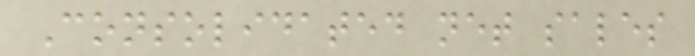Consolidated net sales
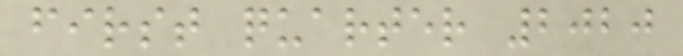first quarter 2020
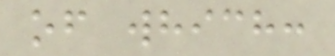of which:
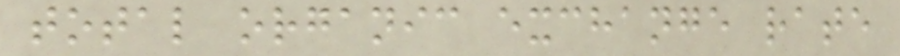total organic exchange rate
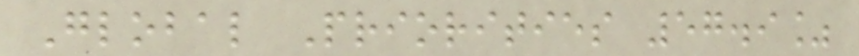Global Priorities 57.9%
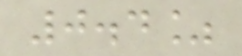0.4%
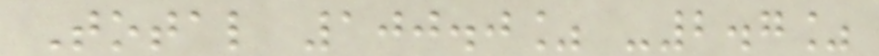Total 100.0% -2.7%
